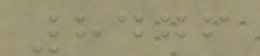8476
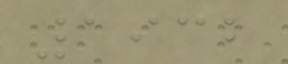1932
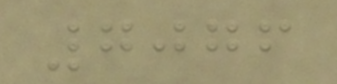7076
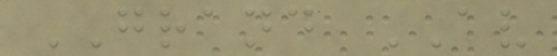GRAND AV
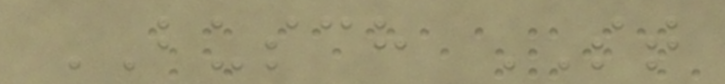BUSCH ST
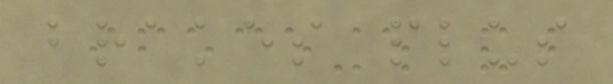brakes plus
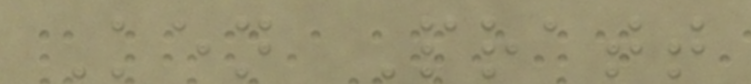Ken Pratt
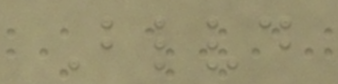Blvd
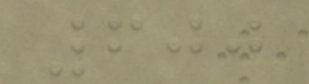600
